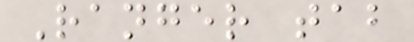Ranger tab
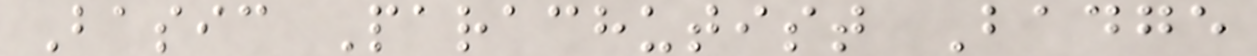Basic Parachutist Badge
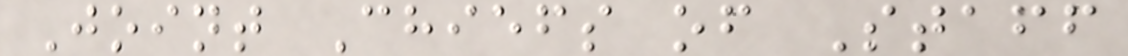Joint Chiefs of Staff
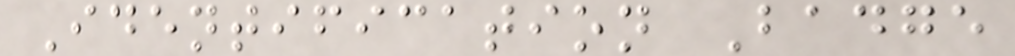Identification Badge
